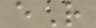eR
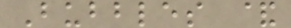Bubbles &
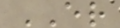ER
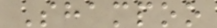Shampoo
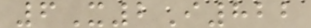6X2I822
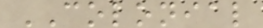COLONIAL
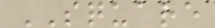SQUARE
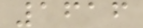1616
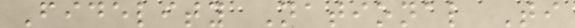Fidelity National Ti
